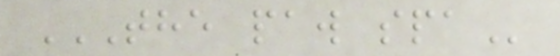THE PAW SPA
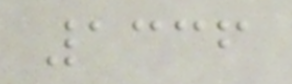1336
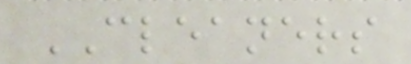CLEANERS
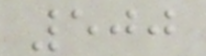500
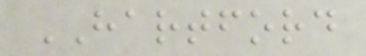HARTFORD
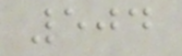504
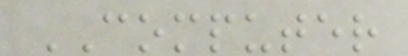COMPUTER
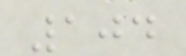104
